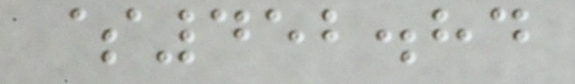$452.84
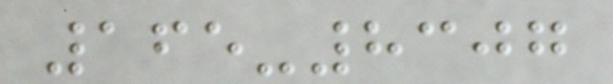165-8307
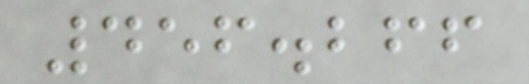456.266
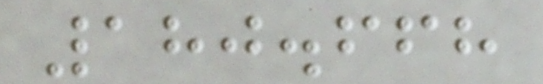180.668
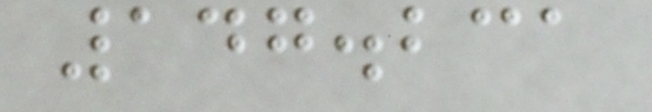147.231
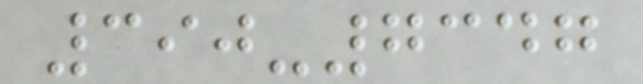390-7347
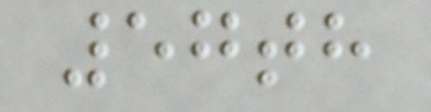57th
